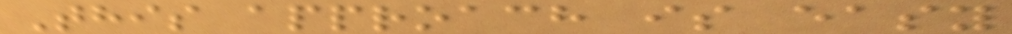This approach is easy
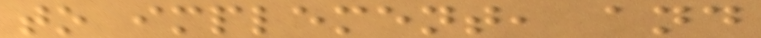to implement, and
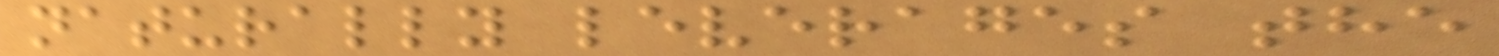naturally leverages the
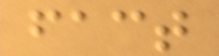fact
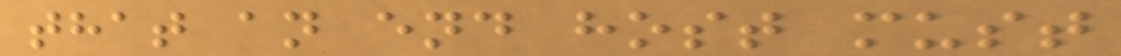that an end host must
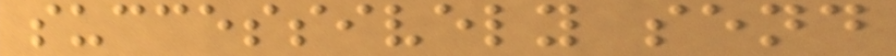successively send
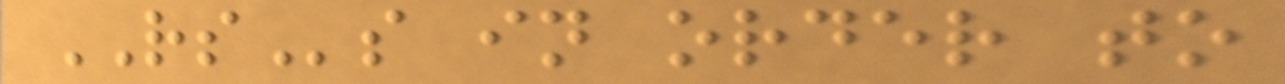RSs in order to
